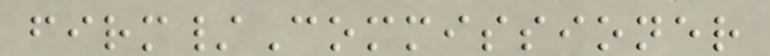firm/Commissioner
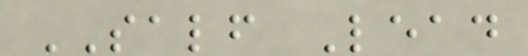SALF Lead
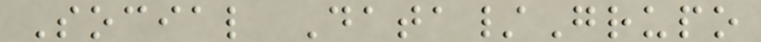Social Data/Grupo
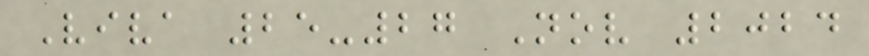Viva 25-27 Nov 2024
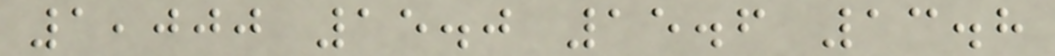1,000 15.0 15.6 13.8
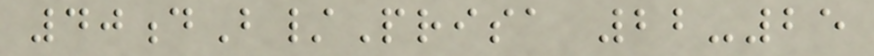40dB/Prisa 22-25
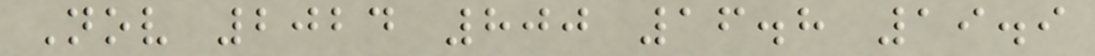Nov 2024 800 16.8 19.9
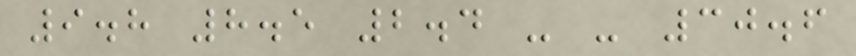9.8 8.5 2.4 - - 30.6
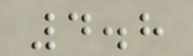4.8
